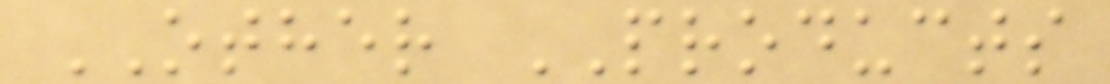OTHER PRODUCTS
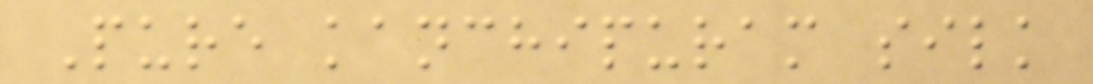Pure kanchipuram silk
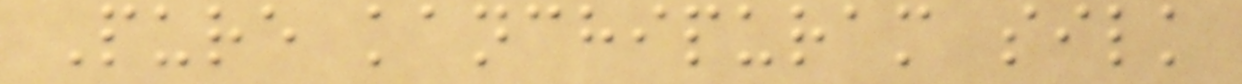Pure kanchipuram silk
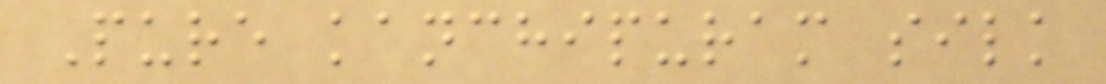Pure kanchipuram silk
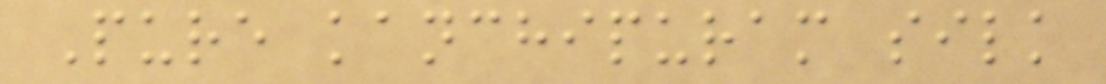Pure kanchipuram silk
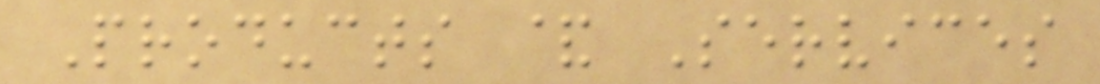Products & Services
